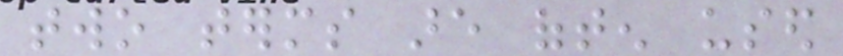two terms are often used
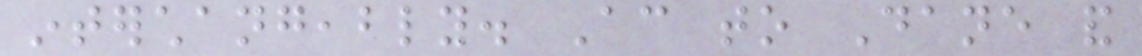interchangeably. According to Dane and
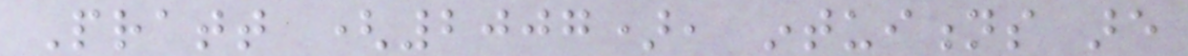Pratt (2007), intuitions are
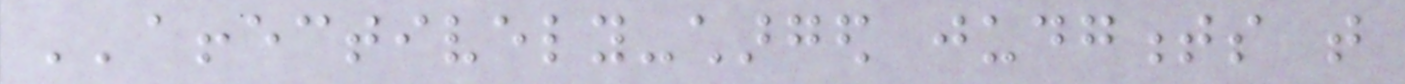''affectively-charged judgments that
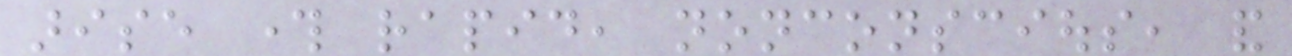arise through rapid, nonconscious, and
